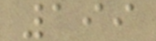199
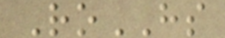RoHS
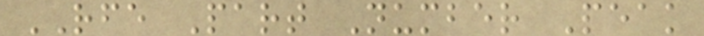RFE Part Number Peak
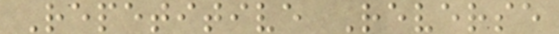Repetitive Reverse
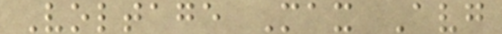Voltage Max Avg
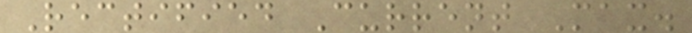Rectified Current Max.
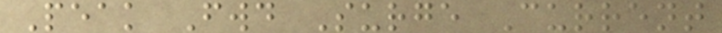Peak Fwd Surge Current
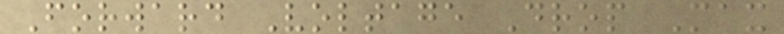Forward Voltage Drop Max
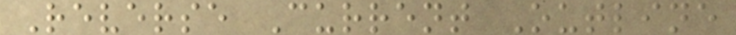Reverse Current Outline
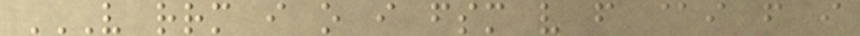V RRM I O I FSM V F @I F I
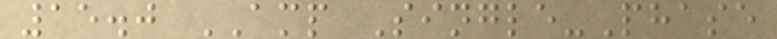15.0 AMP Single-Phase
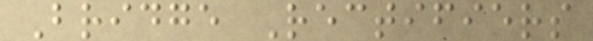Bridge Rectifiers
